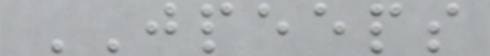JPEEPS
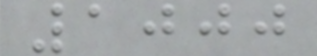1000
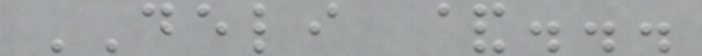DELI &...
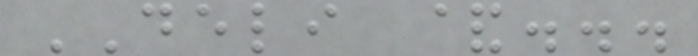DELI &...
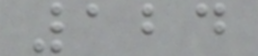124
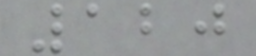120
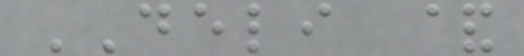DELI &
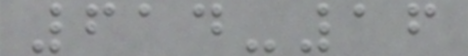614-16
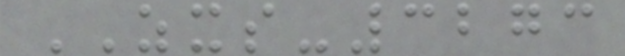ZXS-3273
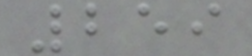259
